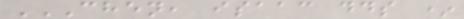CHEN, ISAAC DDS *
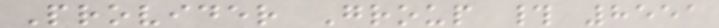Provider Group # 8551
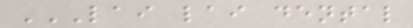LAI LAI DENTAL
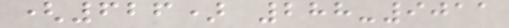(626) 288-9011
